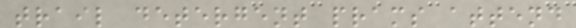trail detergent prams attend
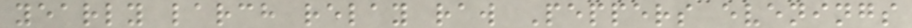yearly larch relay raw Peppers evenings
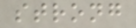strong
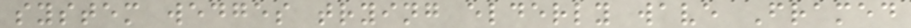system wedges trying elderly wave Framed
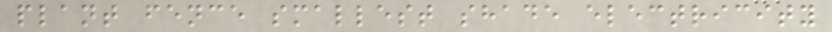plant fence smallest shade electricity
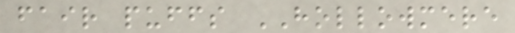fair puffs HOLLOWMERE
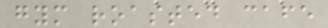gym roasted cafe
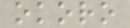okoro
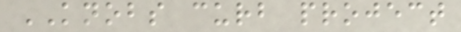KNOBS curb project
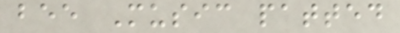bee Music patted
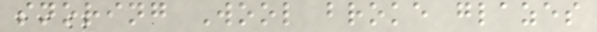snoring Wool broke glazes
